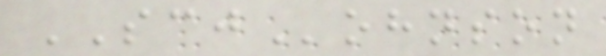SCJohnson
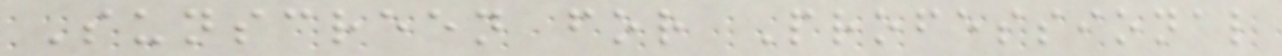Sunscreen for Professional
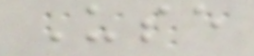Use
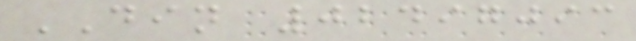DIN 02497093
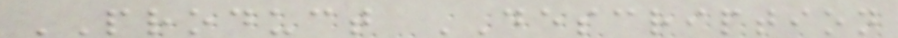PRODUCT DESCRIPTION
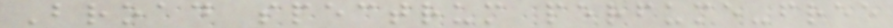Broad spectrum perfume-free
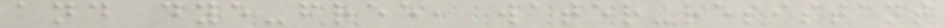and dye-free, water-resistant
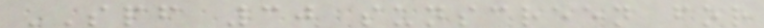SPF 30 sunscreen for
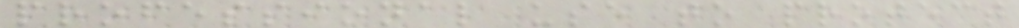professional use to protect
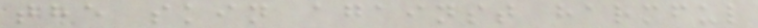the skin against harmful
